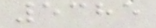5385
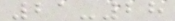21-28
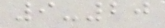9-20
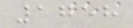1758
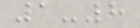1-8
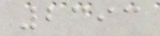2393
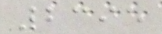2395
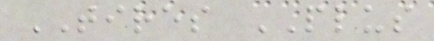TIRES PLUS
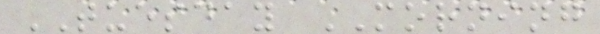TUESDAY MORNING
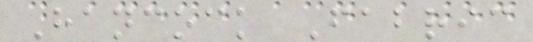Hancock Fabric
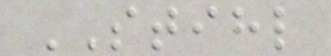STIHL
